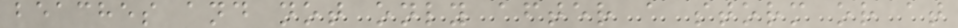beaches and not only after a storm or at
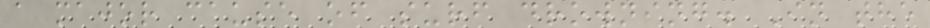a major cause of surf drowning. In the
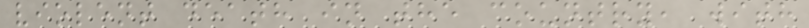violent death in the country, with
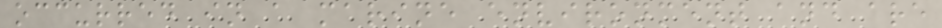occurred in a marine environment and are
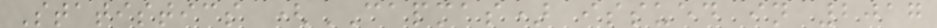Statistics (CAPMAS) issued in 2017
